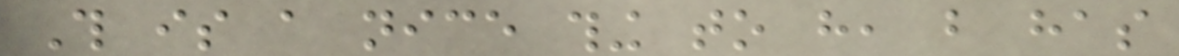This is a nice thing to have, but has
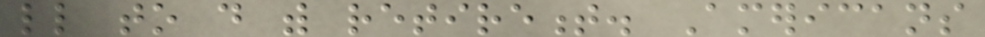little to do with retirement. Americans
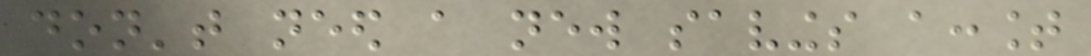don't need a new savings account
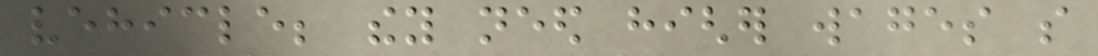vehicle; they need higher wages so
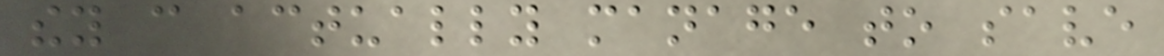they can actually manage to save
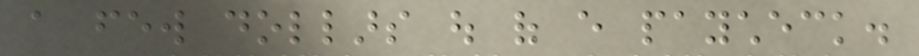a few dollars out of every paycheck.
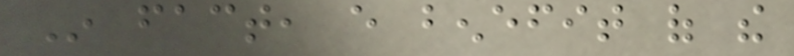In fact, every benefit of the
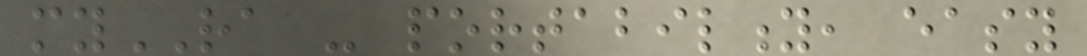myRA - portability, easy
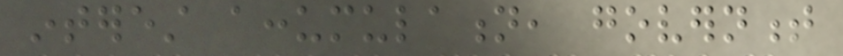interest accumulation, government
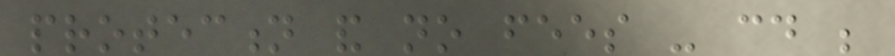protection and no fees - could be
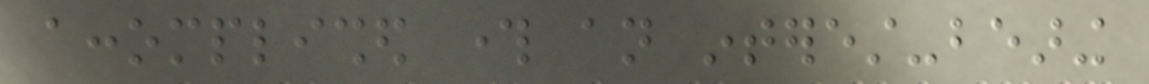accomplished through an interest-bearing
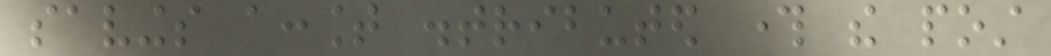savings account distributed through the post
